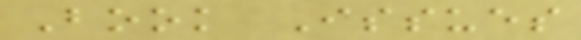Book Issues
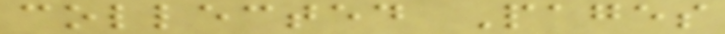collected Pages
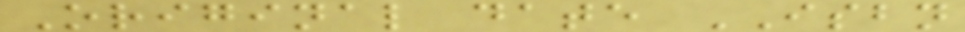Original date ISBN
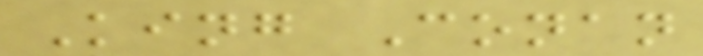King Conan
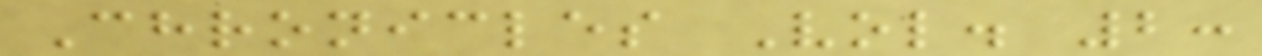Chronicles Vol. 2:
